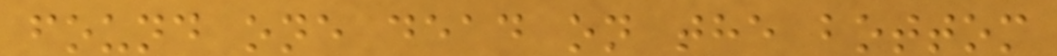found one dead on the bottom
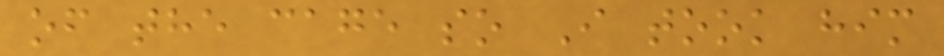of the cage so I took him
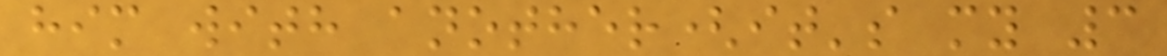him with another(it's my 3
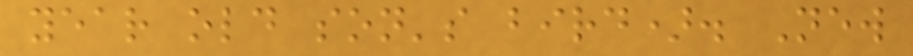year old son's bird). New
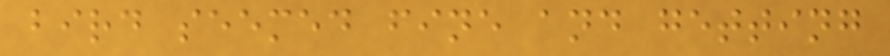bird seemed fine and getting
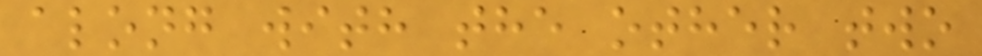along with the other two
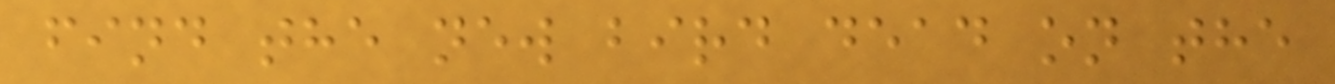find the new bird dead on the
